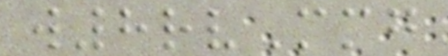w8rvMmg
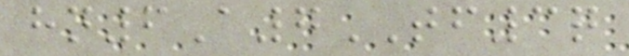hn6A7TF3q
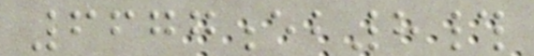6677eb8#
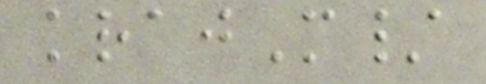krajM/
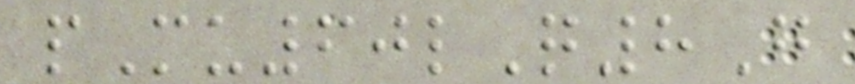pMu60lQ8G
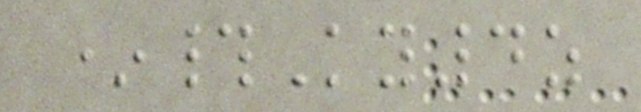*#Ky4z
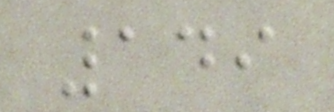149
